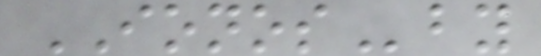IONOSby
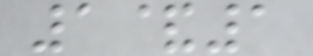1&1
